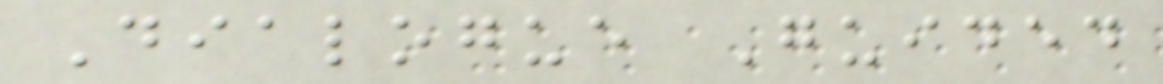Dialogue Guided
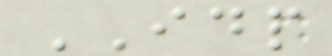IDP
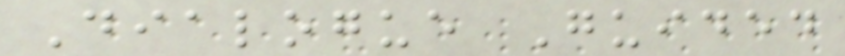Dialogue Guided
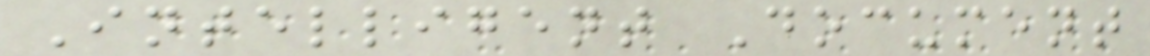Intelligent Document
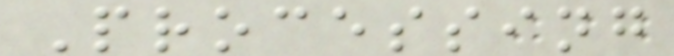Processing
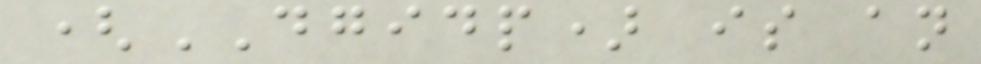(DGIDP) is an
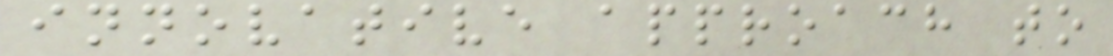innovative approach to
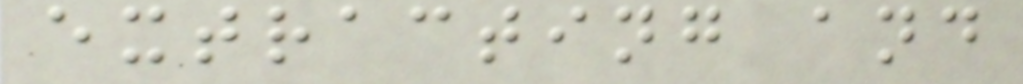extracting and
